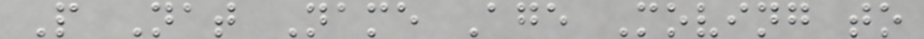P Nat Name Age Moving to
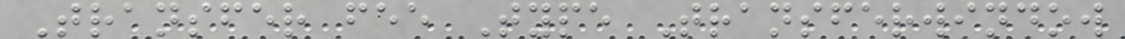Transfer fee Type Transferwindow
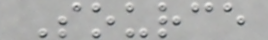Source
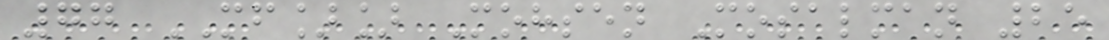77 MF]] Mohsen Mosalman 25
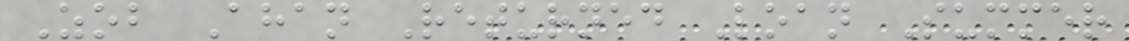Zob Ahan Returned Loan Summer
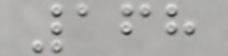168
